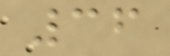36
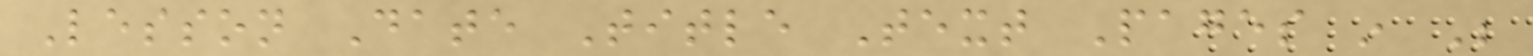Lesson Date Title Text Pages in Be
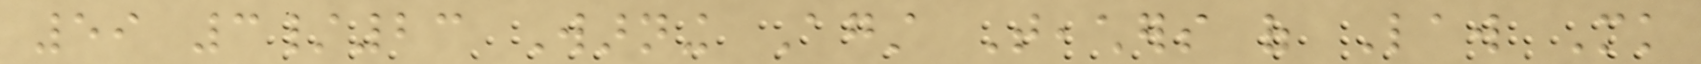59 3/23 Warning Against Teachers of Law Mk
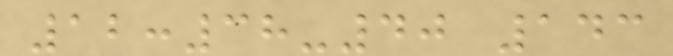12:38-40 143
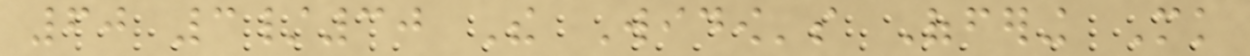60 3/30 The Widow's Offering Mk
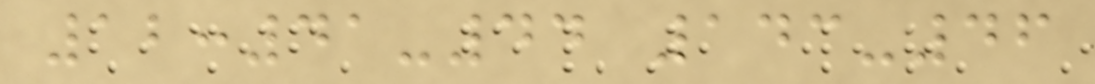12:41-44 143-46
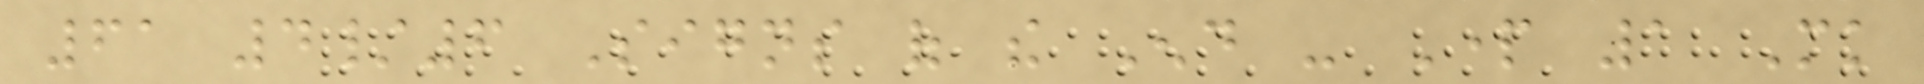61 4/6 Signs of the End - Part 1 Mk
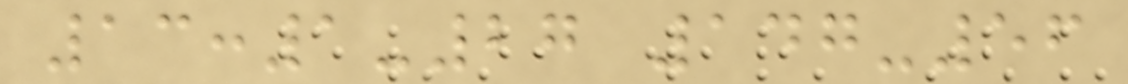13:1-27 147-56
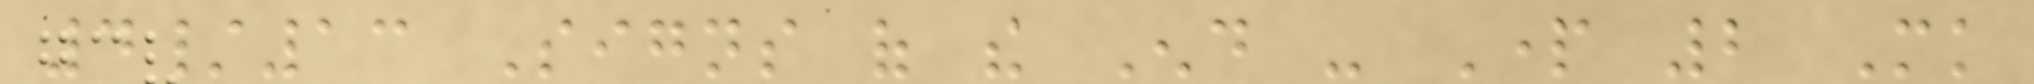4/13 Signs of the End - Part 2 Mk
